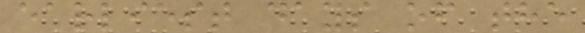earliest days of the
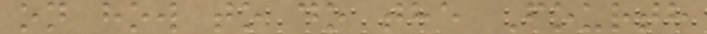on how to do the Fourth
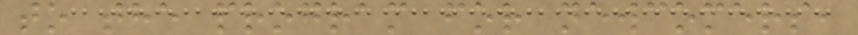to the program for newcomers,
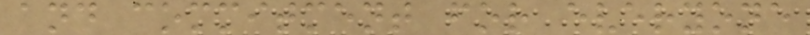and commitment for everyone
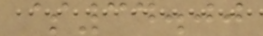$34.00
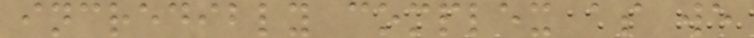incredibly complex as we
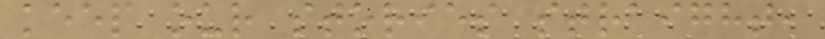keep our stories straight,
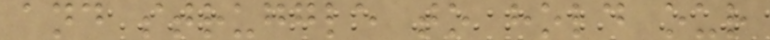and struggle to hold our
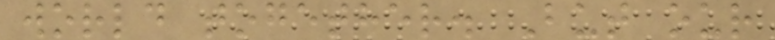world together. But our
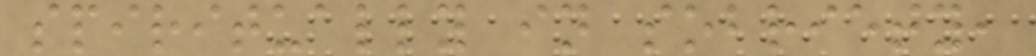spiritually in sobriety,
